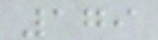179
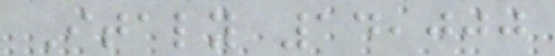Italy 14,000
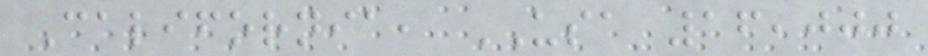California, USA 16,000
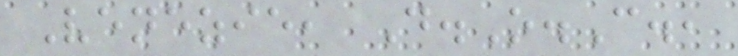Venezie, D.O.C.,
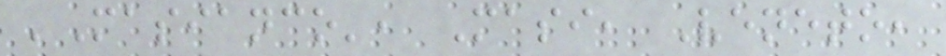'Masianco', Masi, Veneto,
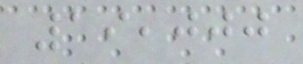19,000
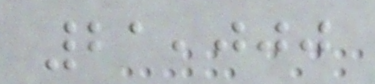21,000
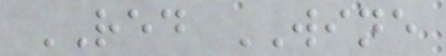RED WINE
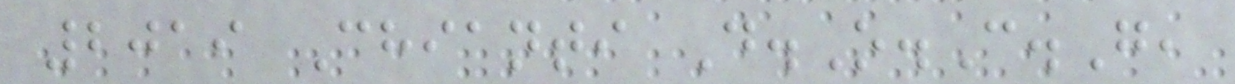2019 Chianti D.O.C.G,
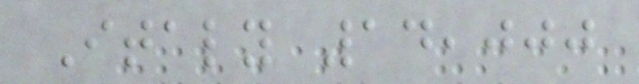Italy 14,000
